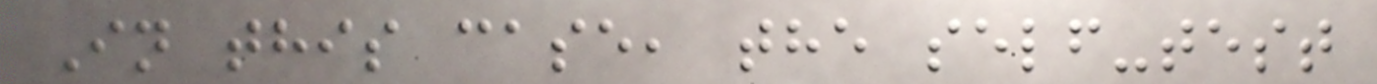In this case, the self-test
